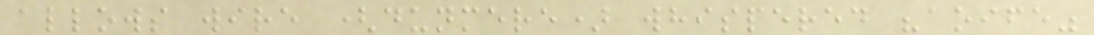allows wire (dunmere) whispered "aoife"
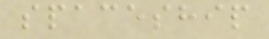spaceship
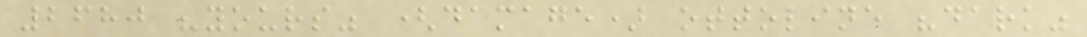2680 "yours" (damage) ottoline "dark"
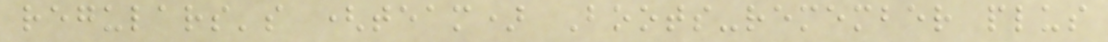regulars's (team) Boots-remember plus
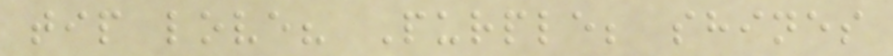tip love? Purple; shines
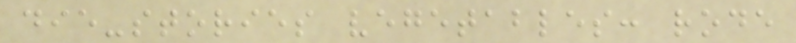die-stories vegetables: rode
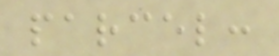parcel:
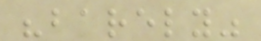"barely"
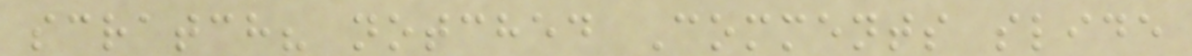scratch? notched Comments slide
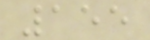155
